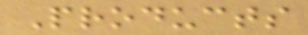Products
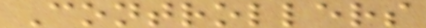Controllers
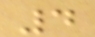4
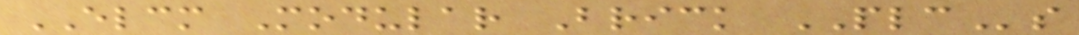ELCM Modular Brick PLCs
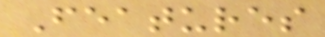Features
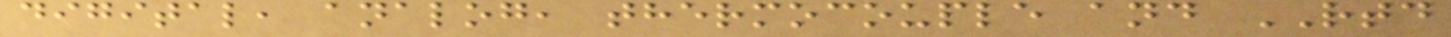digital, analog, thermocouple and RTD
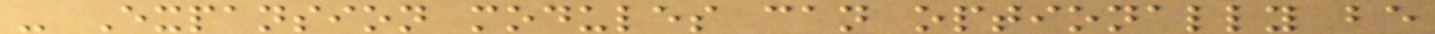- Expansion modules can optionally be
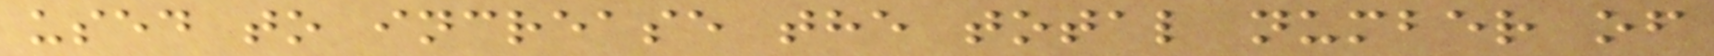used to increase the total number of
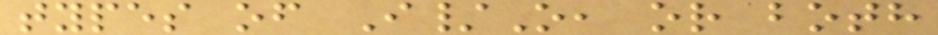types of I/O, or both
